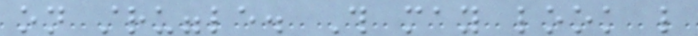on struggle. This may look like
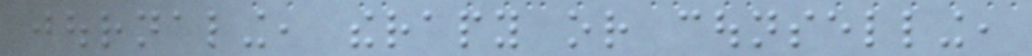journaling, therapy or counselling,
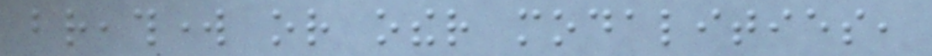breathwork or other modalities,
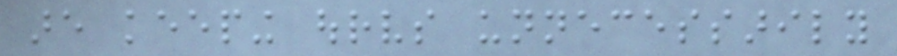are keeping ourselves unnecessarily
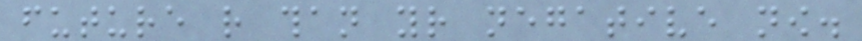future rather than your negative now.
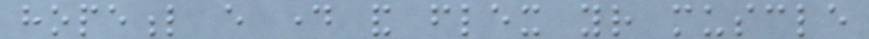hopeful every day and flex your muscle
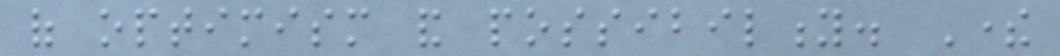of optimism and possibility. There
